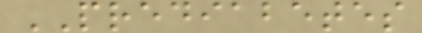PREDIABETES
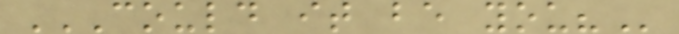COULD IT BE YOU?
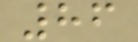86
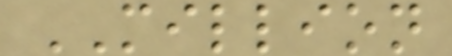MILLION
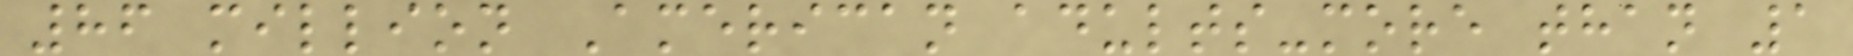86 million American adults-more than 1
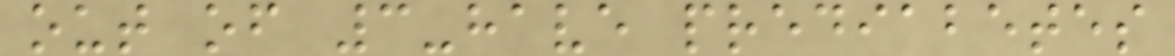out of 3-have prediabetes
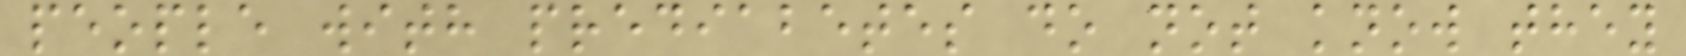people with prediabetes do not know they
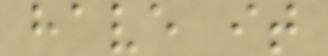have it
